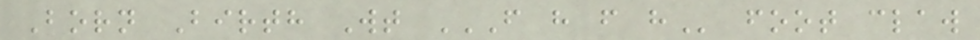Born Birth Wt F H F H foot claw
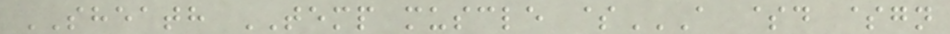SHEATH TEMP muscle $A $D $GN
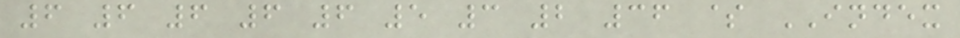6 6 6 6 6 5 3 2 36 $ INDEX
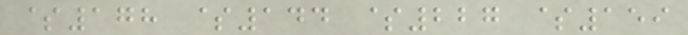$178 $144 $227 $159
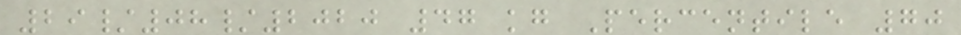29/08/2020 47 kg Percentile 70
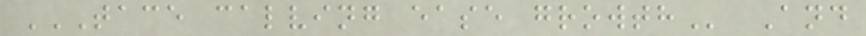TACE CALVING EASE GROWTH And
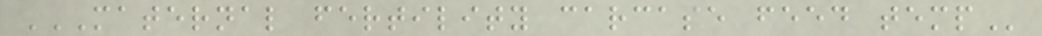MATERNAL FERTILITY CARCASE FEED TEMP
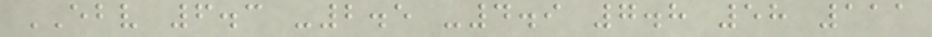EBV 6.3 -2.5 -4.9 7.8 58 111
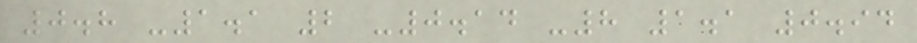0.8 -1.1 2 -0.14 -8 1.1 0.94
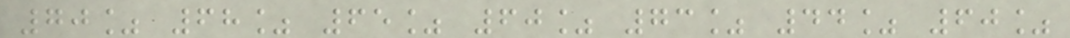70% 68% 65% 60% 73% 44% 60%
